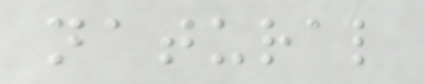natural
